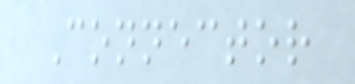Connector
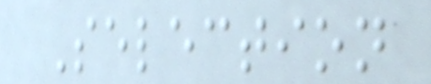Selection
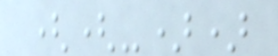((-))
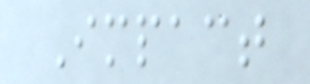Impact
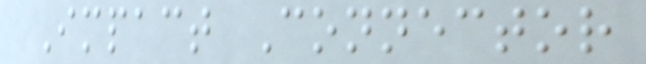Impact Connector
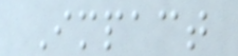Impact
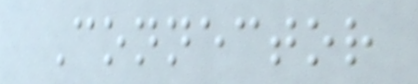Connector
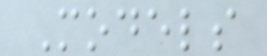Models
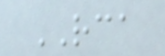RCA
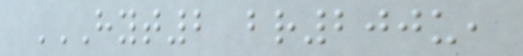HYT2 BR200U,
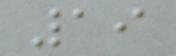19
